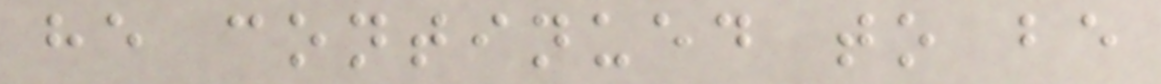he continued to be
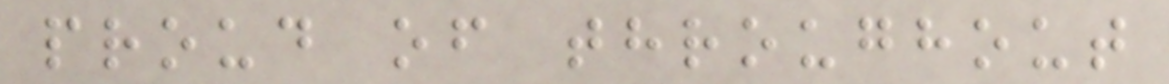proud of throughout
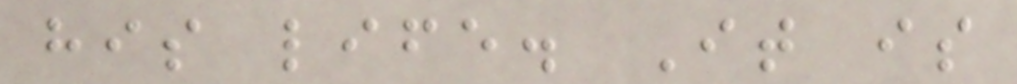his life. It is
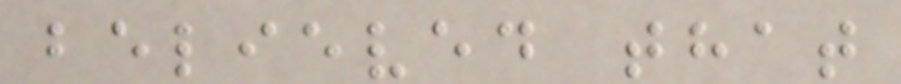believed that
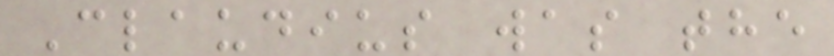Claudius was the
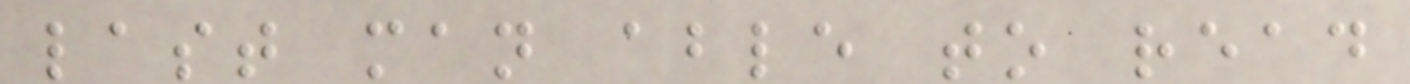last man able to read
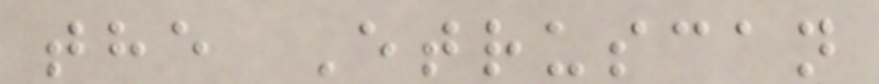the Etruscan
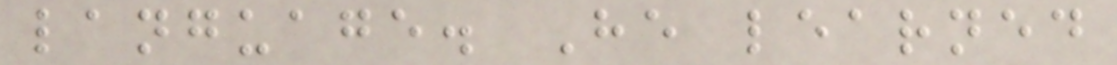language. He learned
